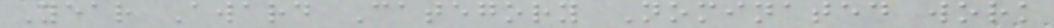Year Award Category Nominated work
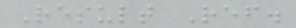Result Ref.
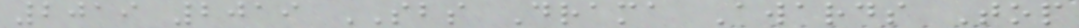2019 2019 SBS Drama Awards Top
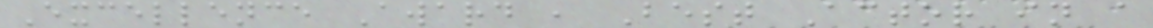Excellence Award , Best Actor in a
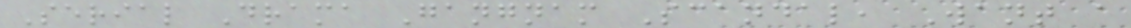Serial Drama Gangnam Scandal, Want a
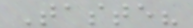Taste?
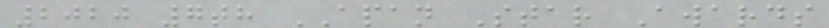2020 7th APAN Star Awards
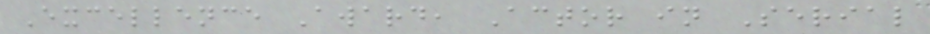Excellence Award, Actor in Serial
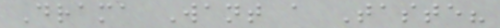Drama Want a Taste?
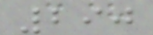290
